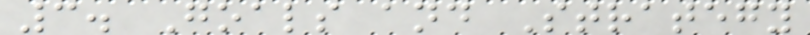3. Goals and Strategy
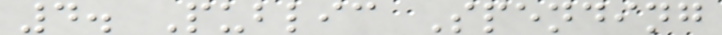4. Public Spending
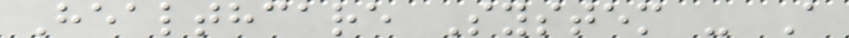Healthcare System - A
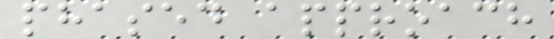phased approach
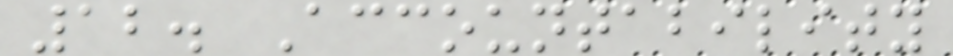12. Accountability
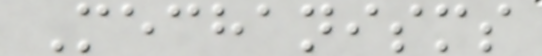Mechanisms
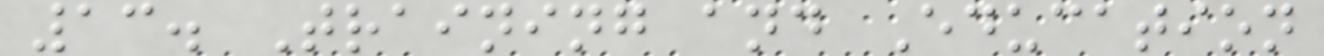13. Training and Education
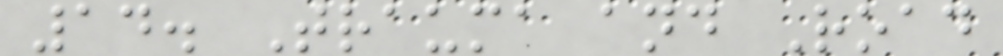14. Trauma and Road
